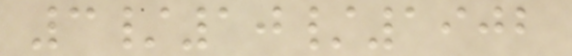3/10/1902
